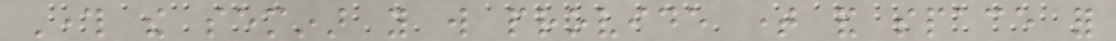Through the seminar you will provide time and space for
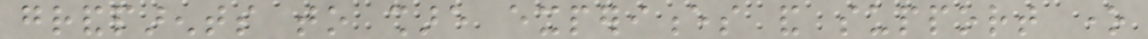grandparents to share experiences and support one
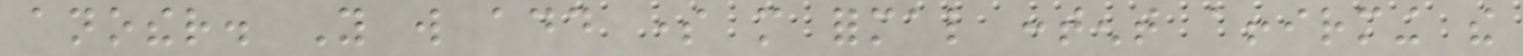another. You will add some more formal content affirming the
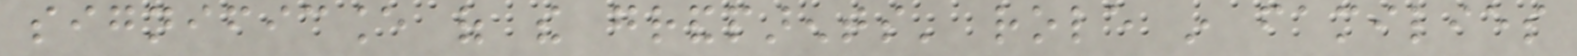significance of the grandparents' role in families
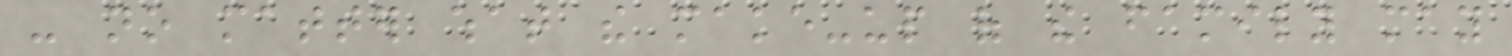- no matter what the make-up of the family may
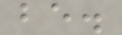be.
